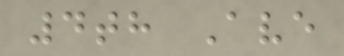4th Ave
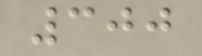300
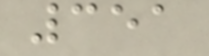351
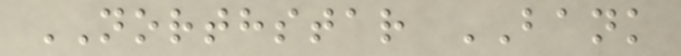NORTHSTAR BANK
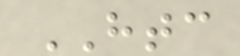HTC
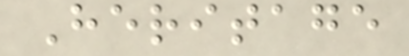Heritage
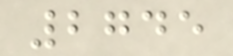2745
